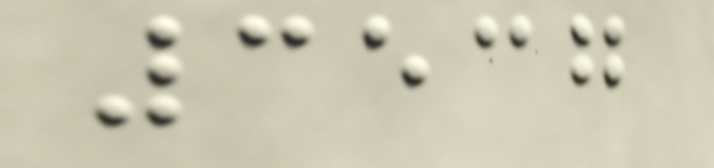3537
